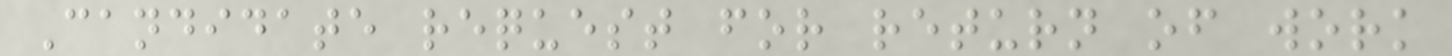Candidate request for return of work
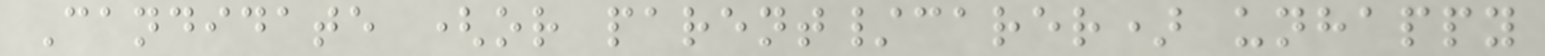Candidate (or parent/carer) unhappy
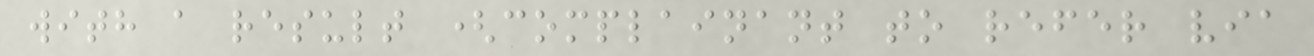with a result (complainant to refer via
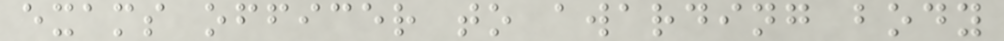exams officer to awarding body
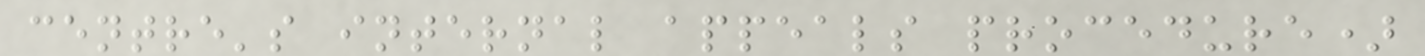centre's internal appeals procedure)
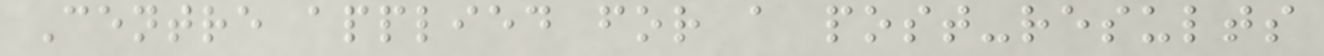Centre applied for a post-results
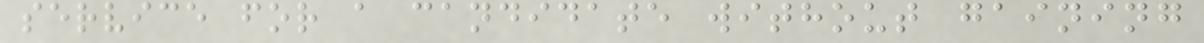service for a candidate without gaining
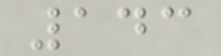143
